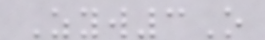Zyw3O
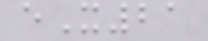eX21
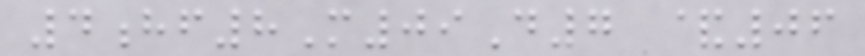4hf8M09D7 &06
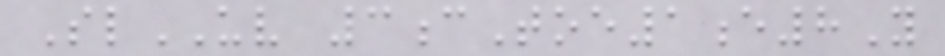SlUV 3cToe1e8Y
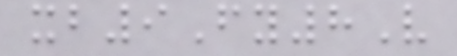xb9Fy8V
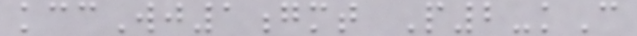kccWj1gmt P2-kC
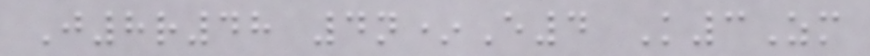J8r48 4n*E4 K3Zm
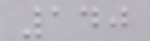140
